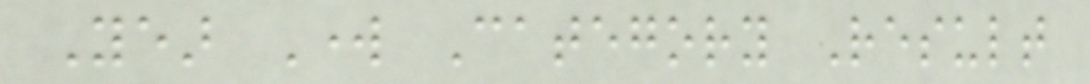Year Work Category Result
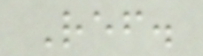Ref.
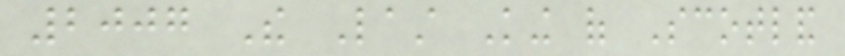2007 The Last King of Scotland
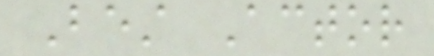Best Actor
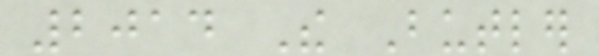2014 The Butler
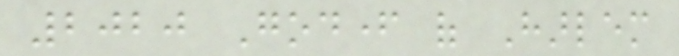2020 Godfather of Harlem
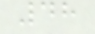48
